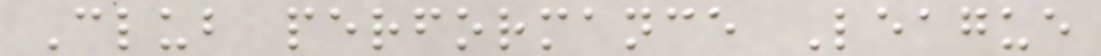Club performance League
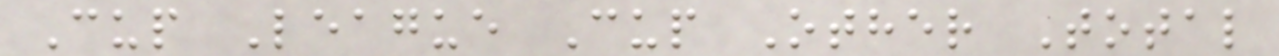Cup League Cup Other Total
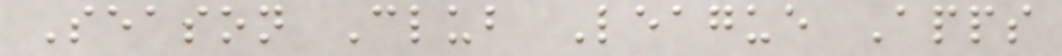Season Club League Apps
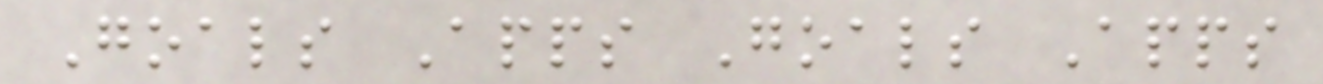Goals Apps Goals Apps
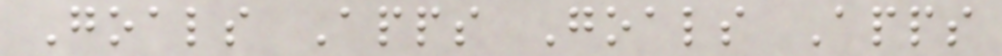Goals Apps Goals Apps
